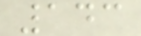143
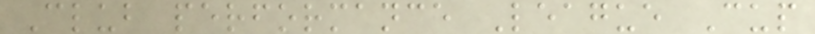Club performance League Cup
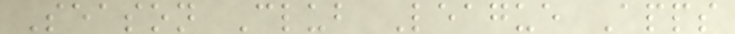Season Club League Apps
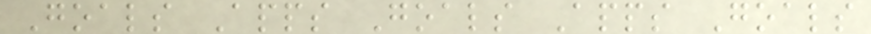Goals Apps Goals Apps Goals
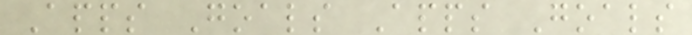Apps Goals Apps Goals
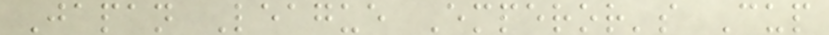Japan League Emperor's Cup
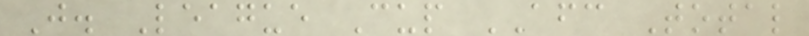J. League Cup AFC Total
